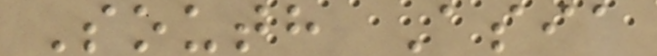South Asia
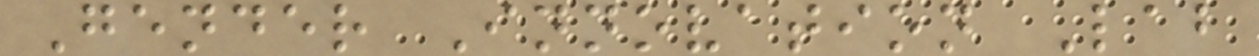Gender Innovation Lab
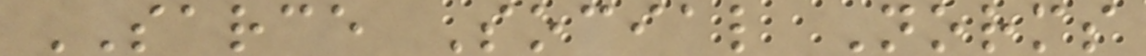SARCE Social Norms
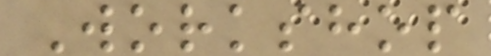Workshop
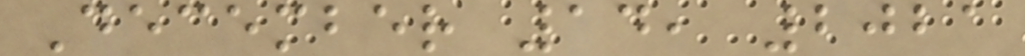December 14, 2021
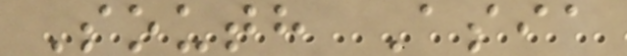South Asia
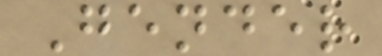Gender
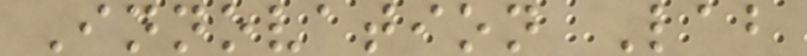Innovation Lab
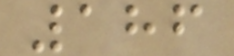186
